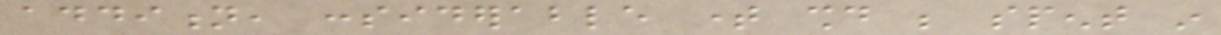addition, considerable time should be spent in
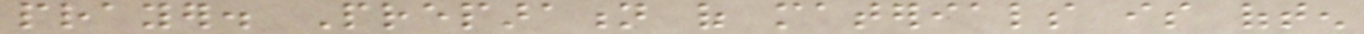prayer. Preparation of materials is often
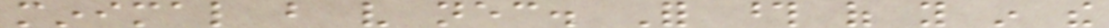minimal but very necessary. For those of you in the
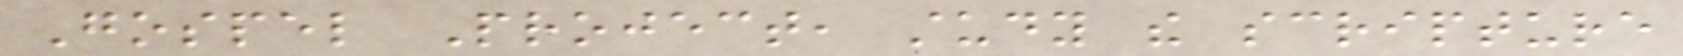Gospel Project, study the scripture
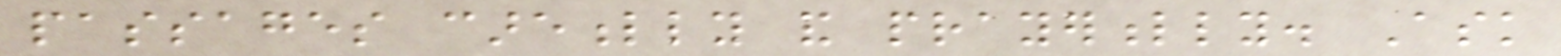passages carefully and prayerfully. Ask
